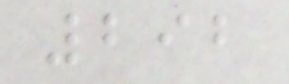292
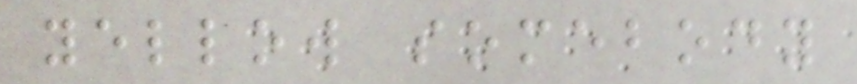yellow somebody
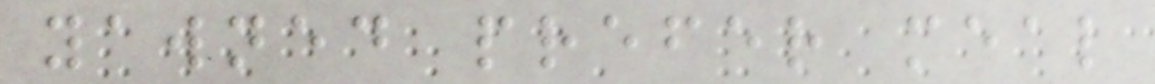yawned prefer meal
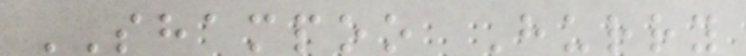SHAMPOO Hurry
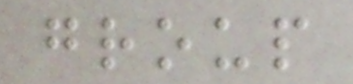group
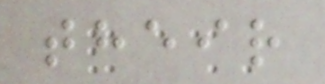their
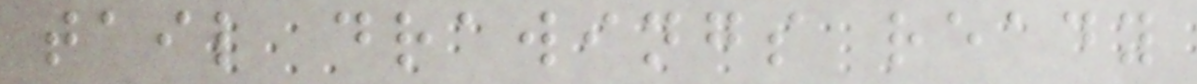tail drawings ready
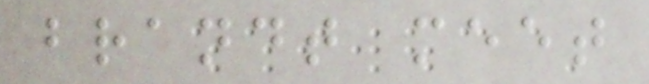brandt meet
